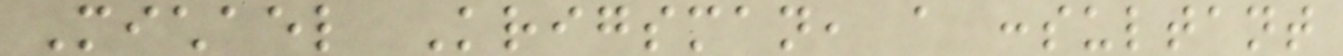Michael Krigsman, a consultant
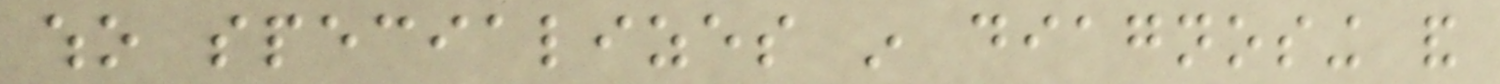who specializes in diagnosing and
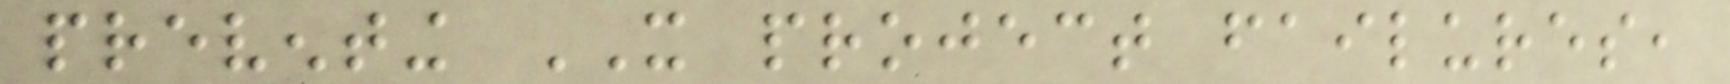preventing IT project failures,
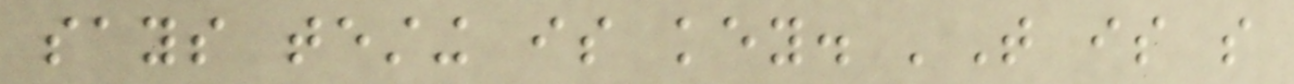says testing is key. 'That is so
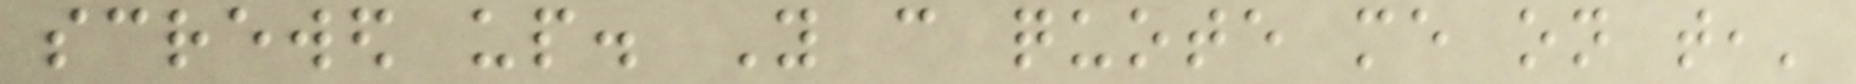screwed up. You can quote me on that,'
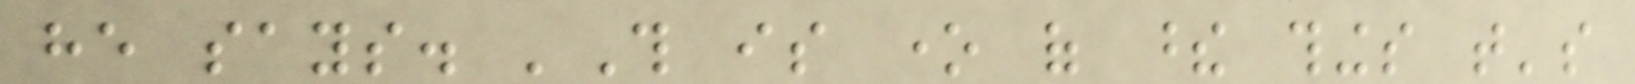he says. 'This is one of these things that's
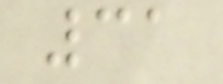31
